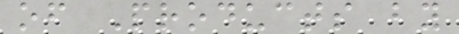of Products by
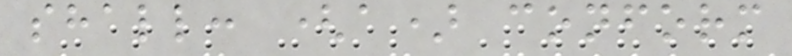shall: (a) conform
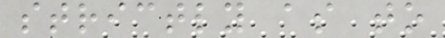strictly as to
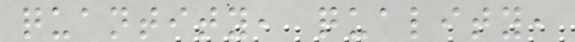quantity, quality,
